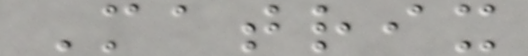Matrix
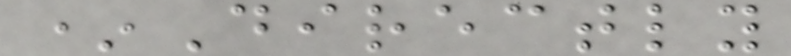*Directly
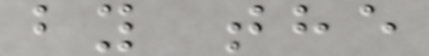by the
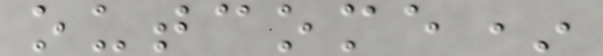outcome*
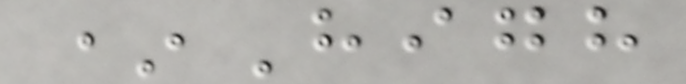*High
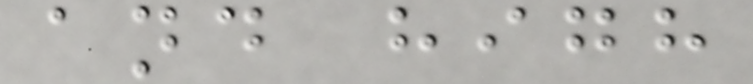and high
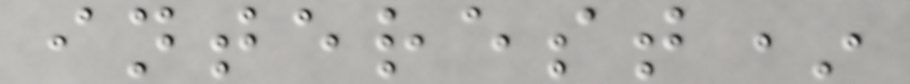interest*
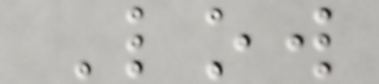Low
